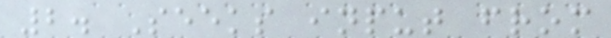2. Seeks input from
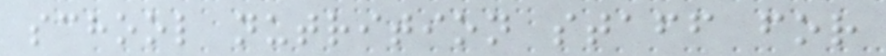school nutrition staff for
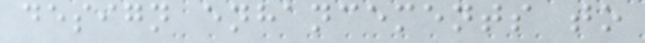design enhancements to
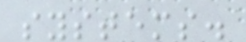systems.
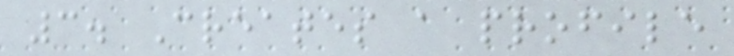3. Creates a profile
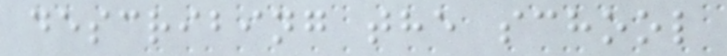describing the school
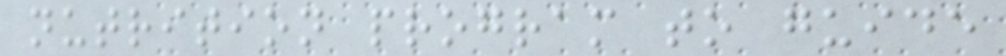nutrition program to guide
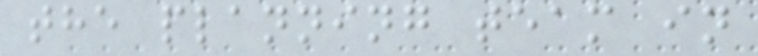the planning team in
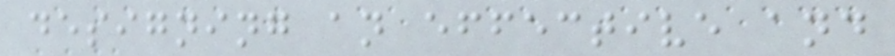designing an effective and
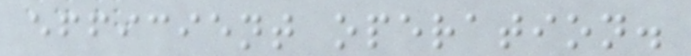efficient operation.
